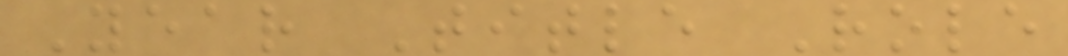Year Title Role
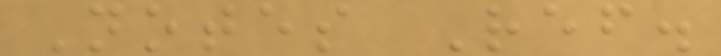Notes Ref.
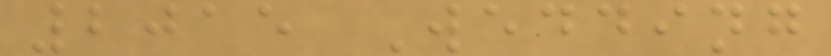2015 Wedding
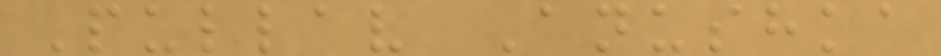Pullav Anushka
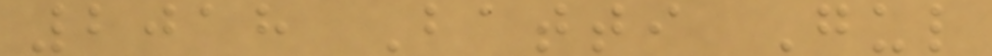2018 Batti Gul
